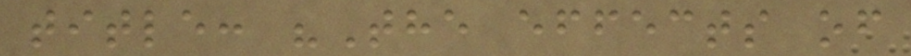title: "The effects of
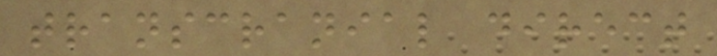transcranial direct
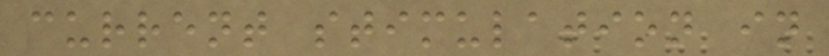current stimulation in
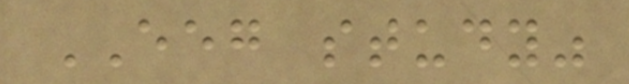EEG study"
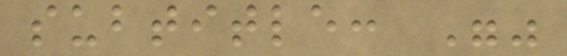subtitle: ""
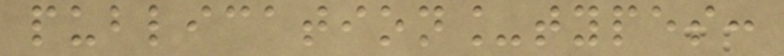publication_types:
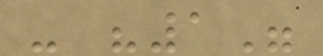- "1"
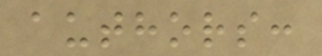authors:
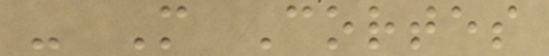- M Cortes
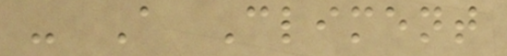- A Climent
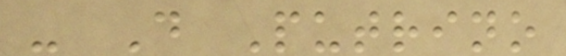- D Putrino
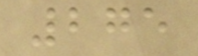275
